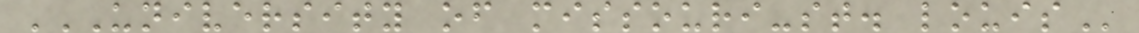UNIVERSITY OF MISSOURI-ST. LOUIS
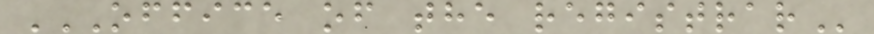OFFICE OF THE REGISTRAR
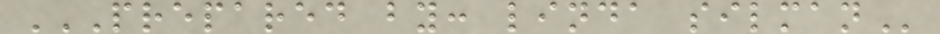PREPARED BY: LINDA SILMAN
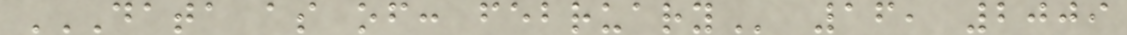DATA AS OF: FEBRUARY 16, 2009
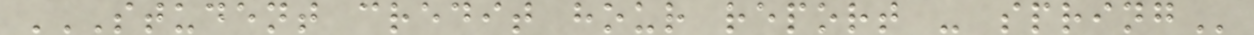STUDENT CREDIT HOUR REPORT - SPRING
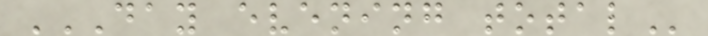DAY EVENING TOTAL
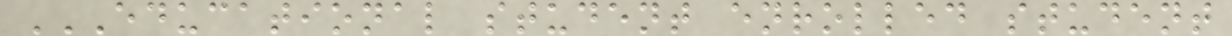EDUCATIONAL STUDENT ENROLLED STUDENT
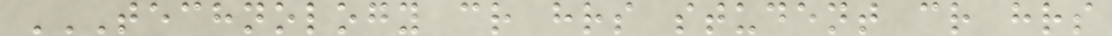TECHNOLOGY CR HRS STUDENT CR HRS
